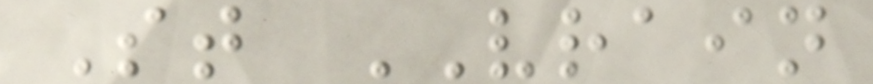St VRAIN
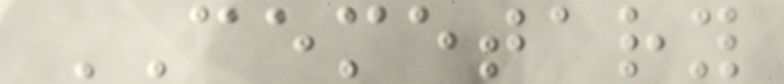CEMETARY
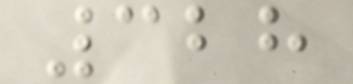328
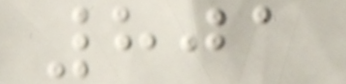801
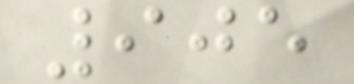905
